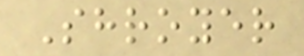Shroyer
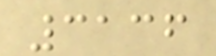3136
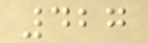427
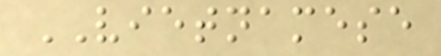VIETNAMESE
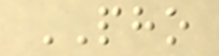PHO
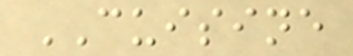CUISINE
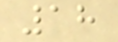18
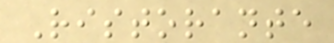Ristorante
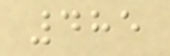485
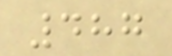487
